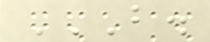B.
